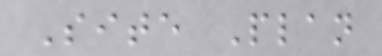Site Plan
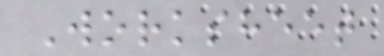Worksheet
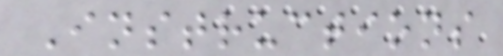Instructions
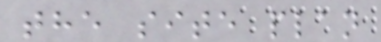the site plan
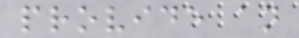provide an
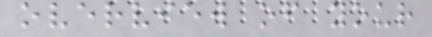overview of your
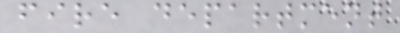fire department
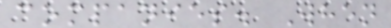companies. When
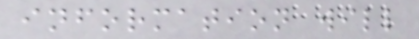information will
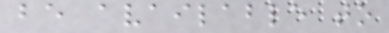be available to
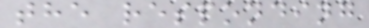the responding
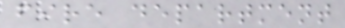fire department
